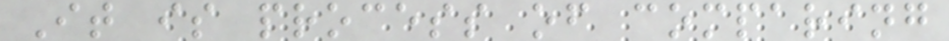It is process of comparing
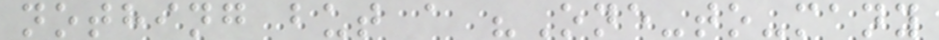nothing but a "One-to-many
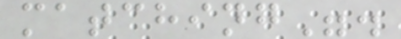matching".
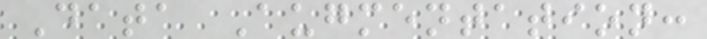Data Augmentation:
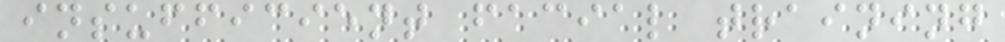insufficient facial training
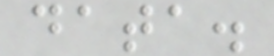data.
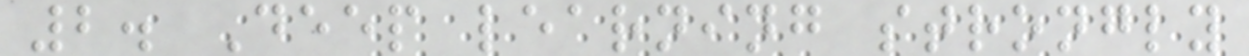2. Deep learning strongly
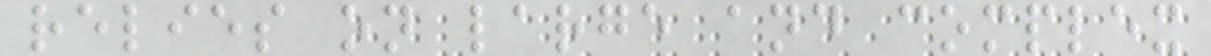relies on large and complex
